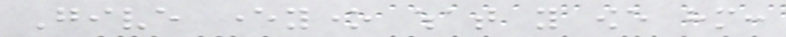Give everyone what you owe him:
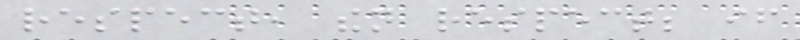respect, then respect; if
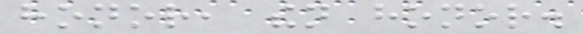honor, then honor.
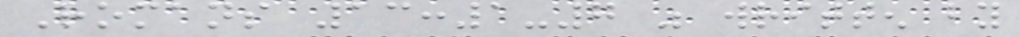Romans 13:1-7 was written by
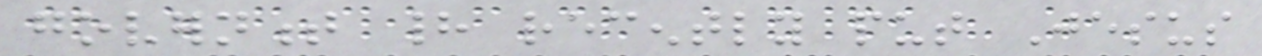government had recently put Jesus
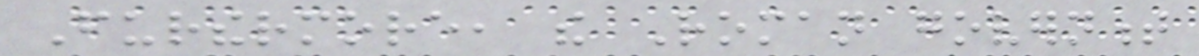Furthermore, the Roman government
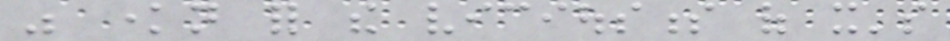was known for the viciousness of it's
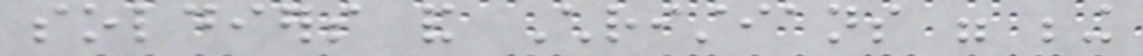soldiers and Christians were being
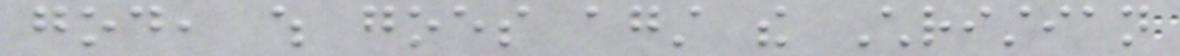god, which goes against the Christian
